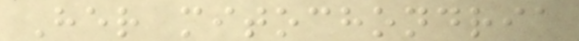Her mitochondria
